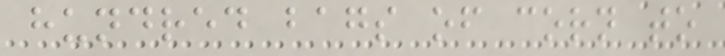hundred bags of corn to
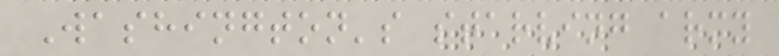Washington's starving army
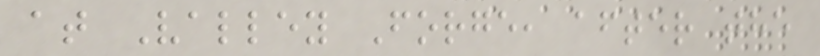at Valley Forge, after the
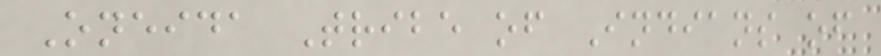Oneida Tribe of Indians of
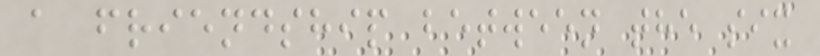a friendship between the six
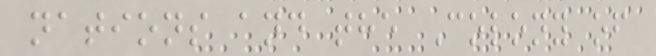nations and the Colony of
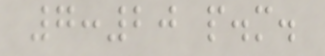7:20 p.m.
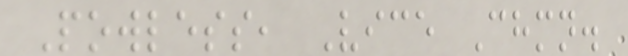Powless, Vice Chmn.
